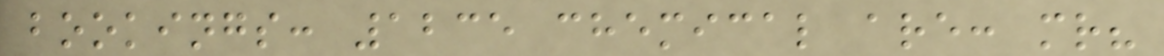bookings: 1235 chemical are: mr?
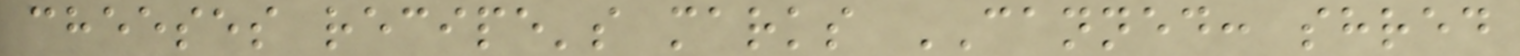cheeses recipe's marks CANNED: shred
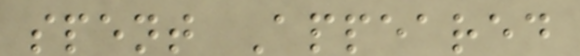spent Appeared
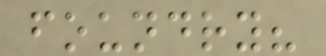foundry?
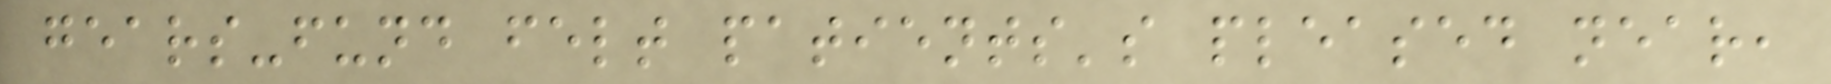gears-fund felt patients's pleased near,
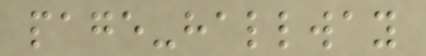page-hallway
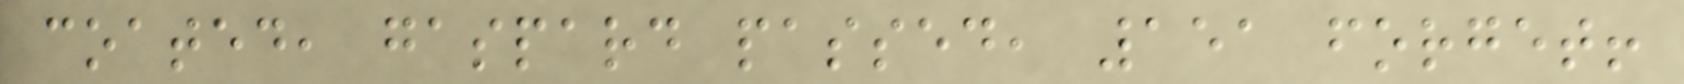coated, gaspard passed, 151 forget!
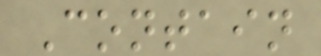Contain
